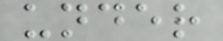under
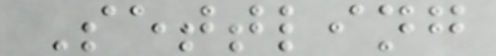Settling
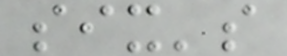six's
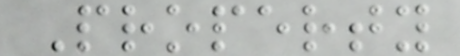Property
